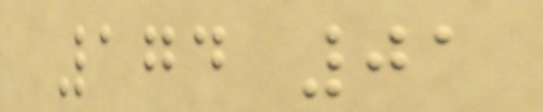174 01
